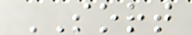SORT
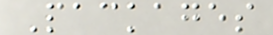Packages
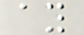ay
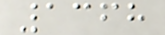1368
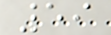59
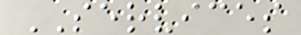SERVICES
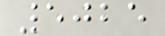5025
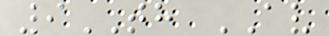9TH AV
